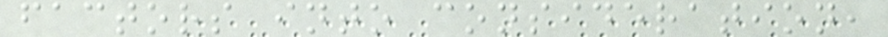factors into consideration,
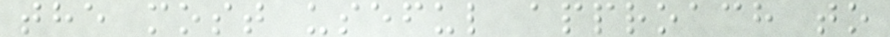the most useful approach to
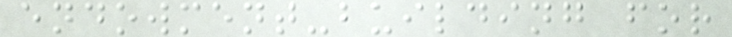endowment-building for
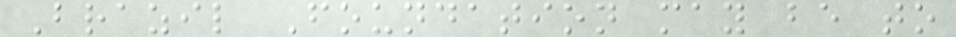Brazil Foundation may be to
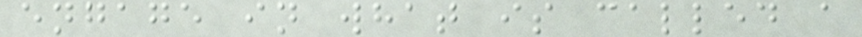engage in what is called a
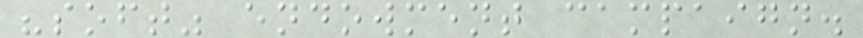"soft" endowment campaign.
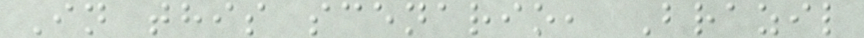In this scenario, Brazil
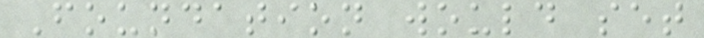Foundation would set
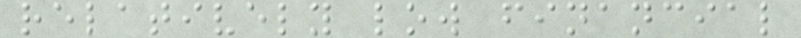relatively low financial
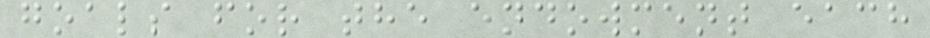goals for the endowment each
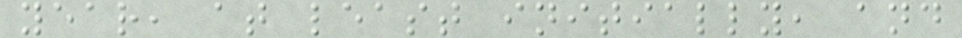year, at least initially, and
